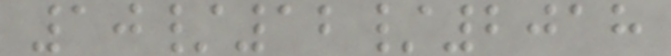10/12/2018
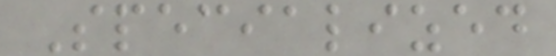Specialized
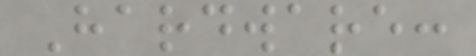Hardware:
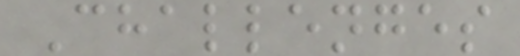Challenges
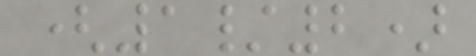(1/2)
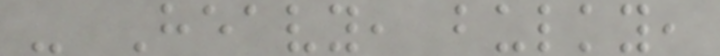- Heavy, bulky,
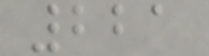221
